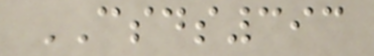CSDS393
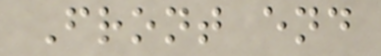Front end
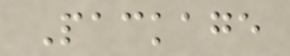Package
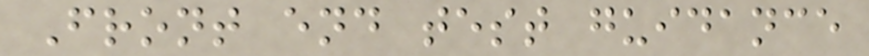Front end test guidance
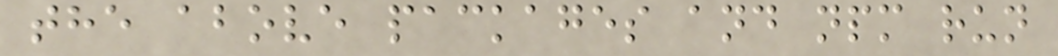the above packages and npm run
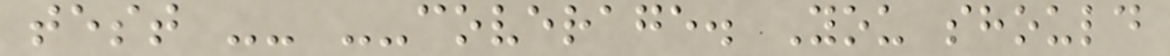test -- --coverage. You should
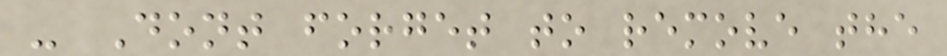- Dont forget to remove the
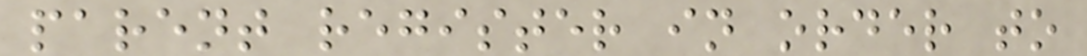parent register in order to
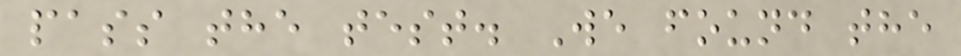pass the test. We found the
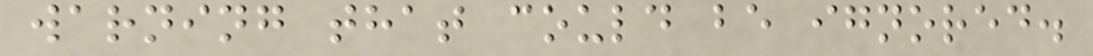warning that could be ignored.
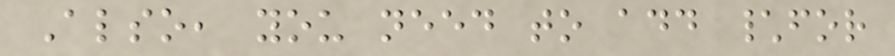Also, you need to add \for
